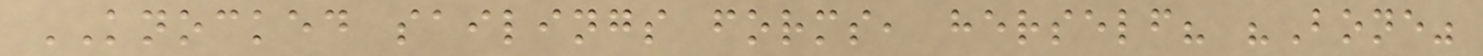KNOCKED sailings forms, herself? "Bone"
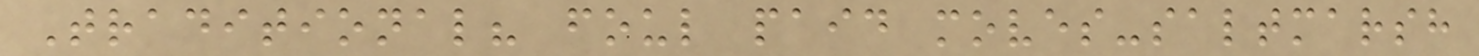Traditional? foul paid moves-saltmarsh
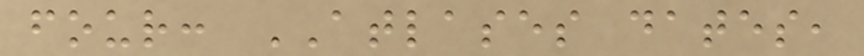four: ATLASES dates,
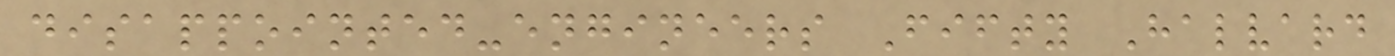disappointed-engineers Fifty Halvard
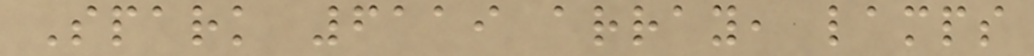Spark 6119 array, lamps
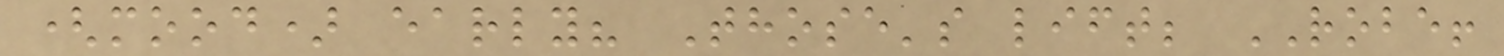(mood) early? Those's lift; ROBE!
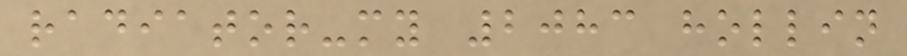radiator-my 2083 hollin
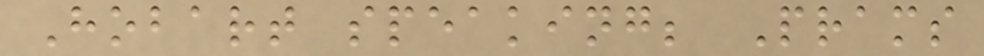Hobart speaking; Prams
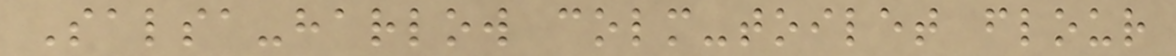Salsa-harlow colm-toilet flour
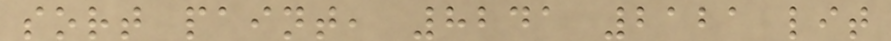sort paint, 8241 2121 lit
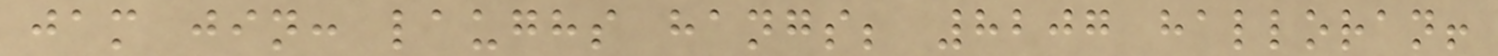jam jin: laughs hangs; 8207 halloran!
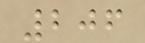206
